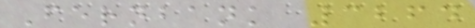Fernbank 3264
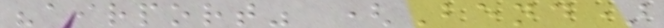"airport" (Bend)
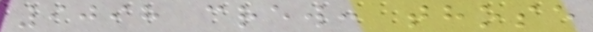9098 crew: those
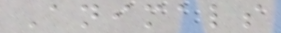Animals
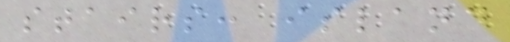stairs: island
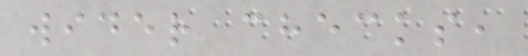wider checks,
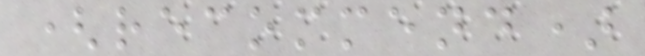(recommend)
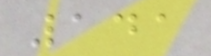141
